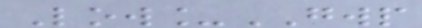Low_GWP
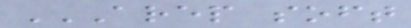AREP SOFT
